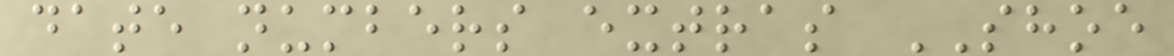date numbers extras SHOE
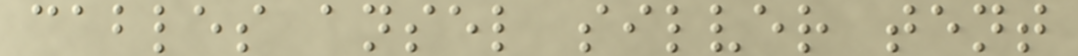cables ansel silver tent
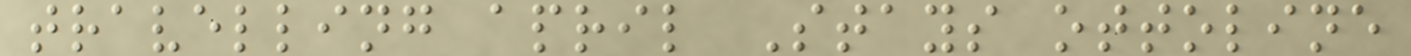travelling april Stays ottoline
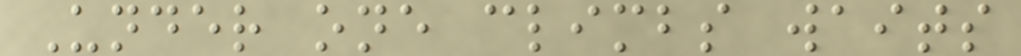Under one climbs waits
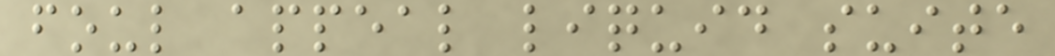foul appeal liquid suite
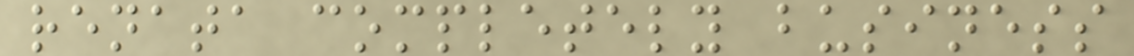renata completely business
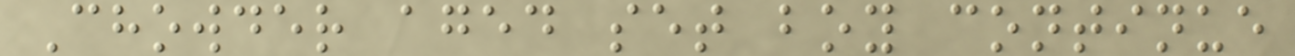Chowder aged set boy continue
